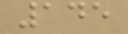145
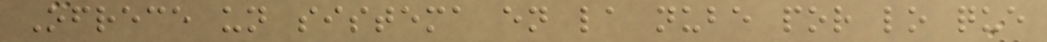Ofrece un sistema en la nube por lo que
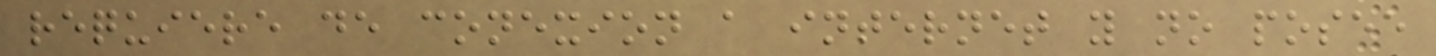requiere de conexion a internet y no posee
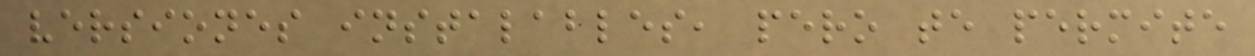versiones instalables, pero te permite
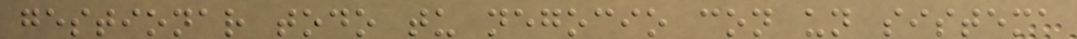gestionar todo tu negocio con un sistema
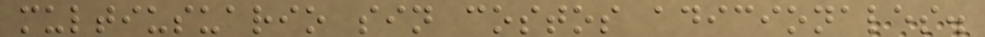multiusuario sin costos adicionales.
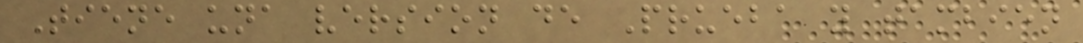Tiene una version de Prueba y tambien
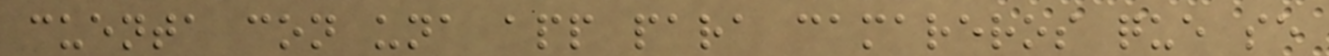cuenta con una app para camareros que se
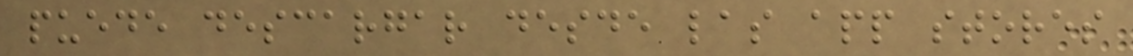puede descargar desde las app stores
